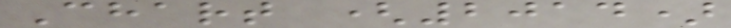Chart (2014)
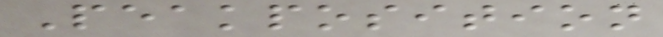Peakposition
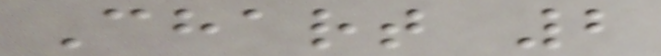Chart 2
